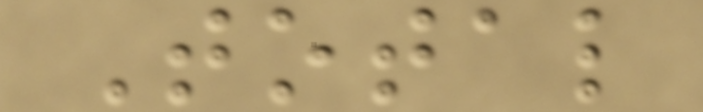Total
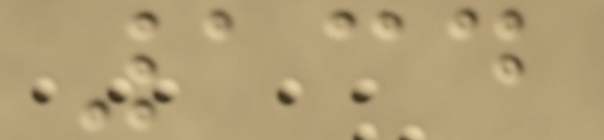134
